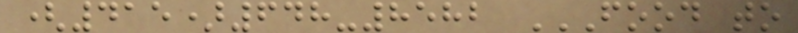(415)648-8582 FOOD TO
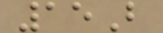15B
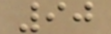90
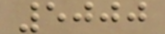5000
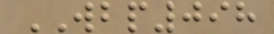WBP098
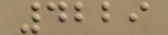4229
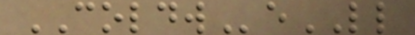COLDWeLL
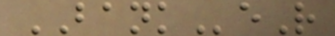BANKeR
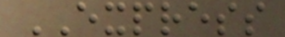EXPRESS
